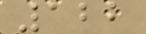122
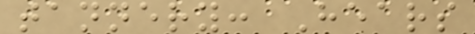tannery: Hears
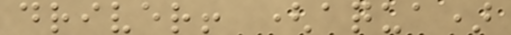driver! (aqua)
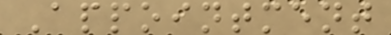Appointment
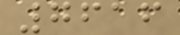7616
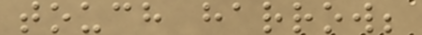touch harrow;
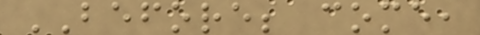BEFORE; come,
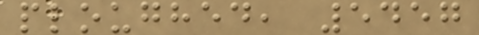ploughed, 5457
